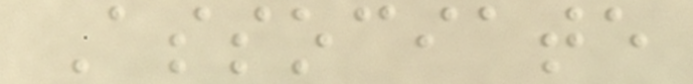Associate
